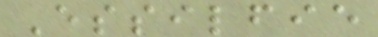Essilfie
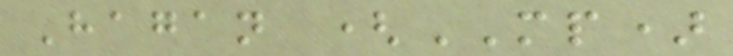Hagan (MP)
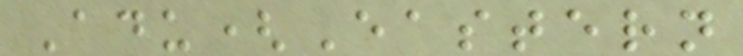Adu(Eastern
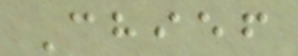Chief
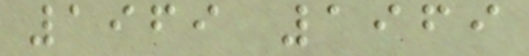1969 1969
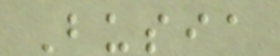Busia
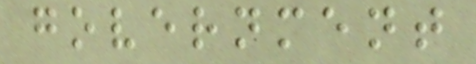government
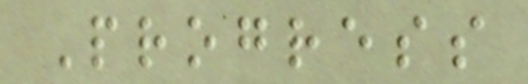Progress
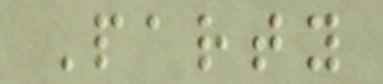Party
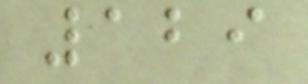129
